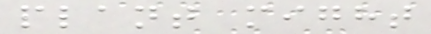plant might
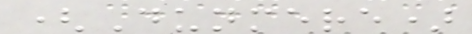(Dunmere)
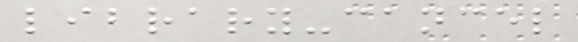library-cancel
